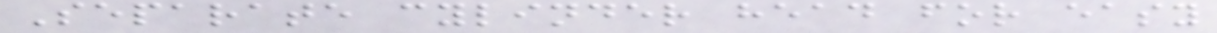Separate cylinder head for easy
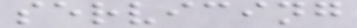servicing
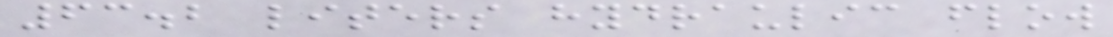63.2 liters hydraulic flow
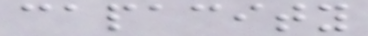capacity
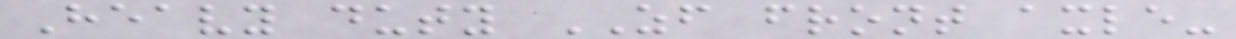Heavy duty ZF front axle-
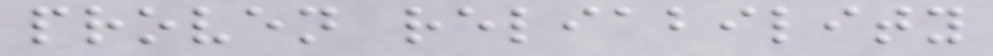proven reliability
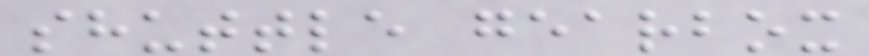shuttle gearbox
